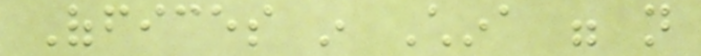Offices in China were not
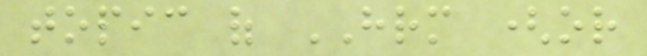topic of HRM (or
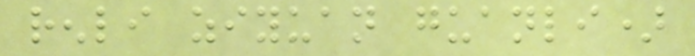renli ziyuan guanli)
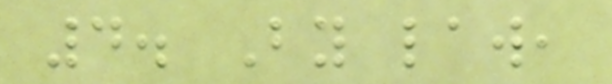4. By law,
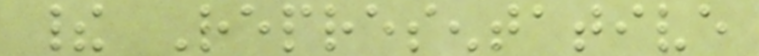their Representative
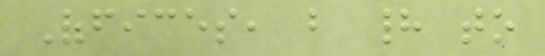Offices, but had to
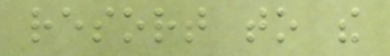resort to the
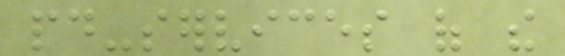paid-services of the
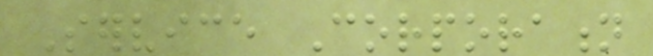Service Corporation
